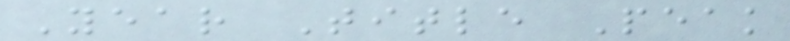Year Title Peak
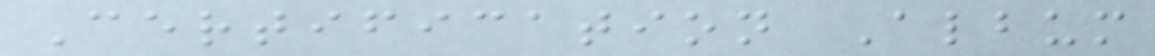Certification Album
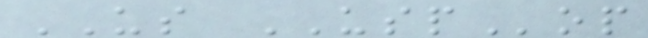US USPop
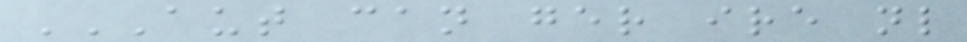AUT CAN GER IRE NL
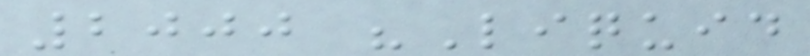2000 "Liquid
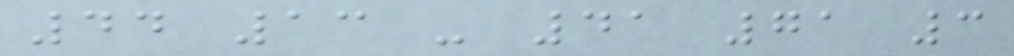44 13 - 41 71 3
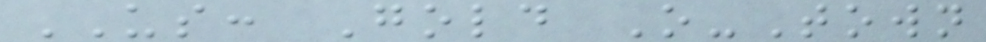US: Gold O-Town
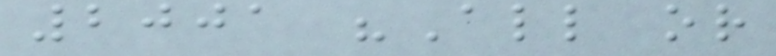2001 "All or
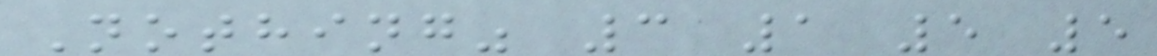Nothing" 3 1 5 5
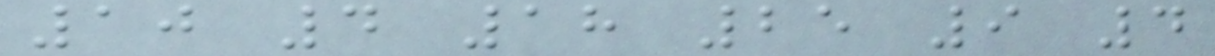10 4 18 25 9 4
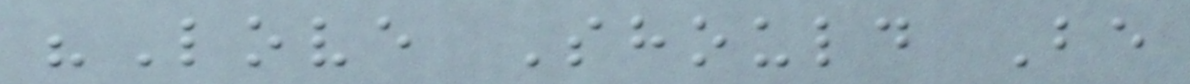"Love Should Be
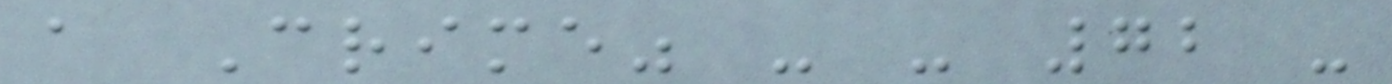a Crime" - - 72 -
